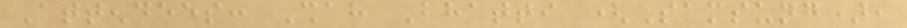Attendees: Shah Bhatti (Samsung),
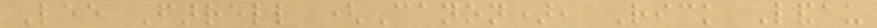Lee Farrell (Canon), Rick Landau
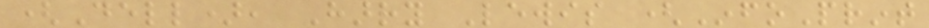(Dell), Harry Lewis (InfoPrint
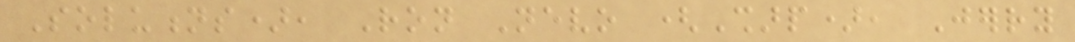Solutions), Ron Nevo (Sharp), Jerry
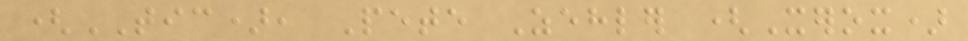(TIC), Pete Zehler (Xerox)
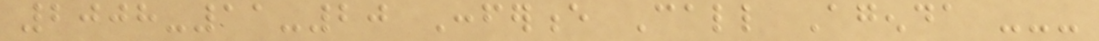2008-11-20 Conference Call Agenda ---
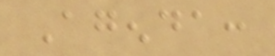Agenda:
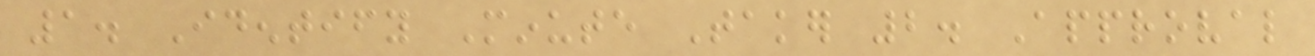1. Identify Minute Taker 2. Approval
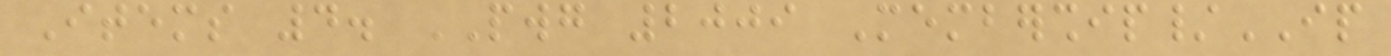Items 4. PWG 2009 Membership/IP
